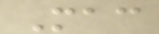Mac
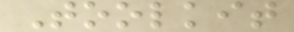Toolkit
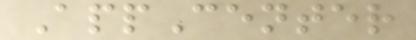AppCenter
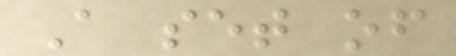A set of
